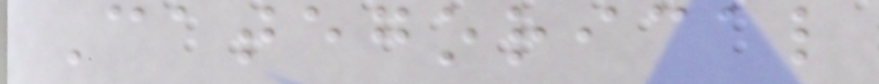Categorical
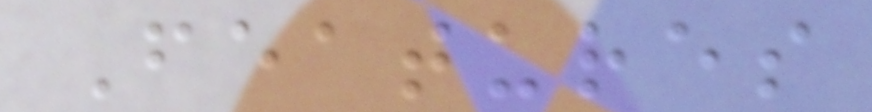Features
